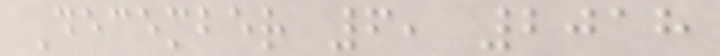December 6, 2018
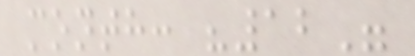month: "12"
